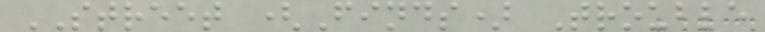STREET (Finds) Trouble
